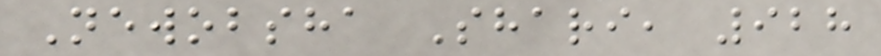Newobsha Shari, 928
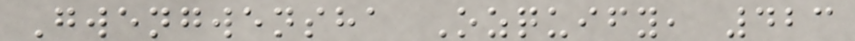Gwengwensha Ozquify, 423
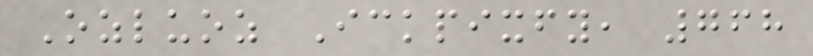Ozluoz Ickpixfy, 768
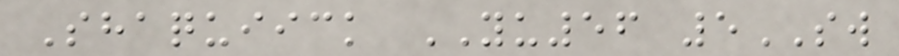Shaquiick YU56 5SW
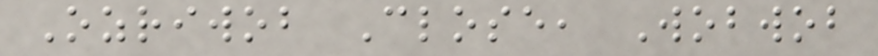Ozriwob Close, Wobwob
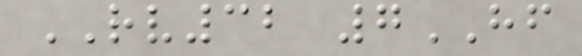RV32 7HF
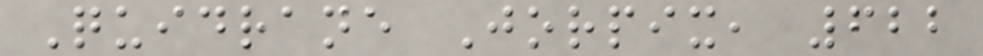Quidrane Jorpix, 622
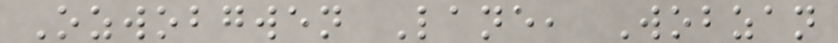Ozwobgwen Lane, Wobzan
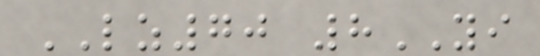LZ70 8YI
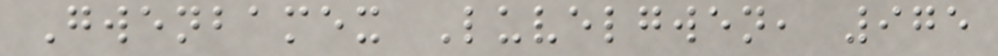Gwenbamex Luvelgwen, 975
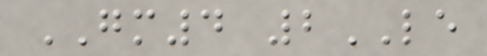GM4 2LE
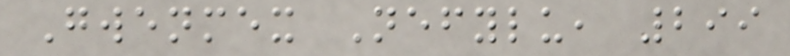Gwenmex Nefylu, 299
